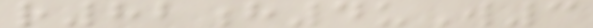r82h4uW3
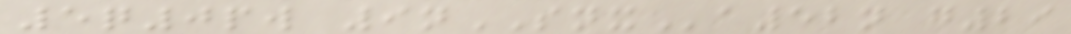5q0pw 9nSNXa52n g29
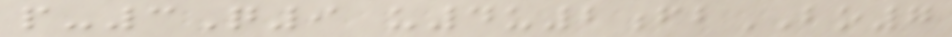p-3Q9 u4u2fbBO7
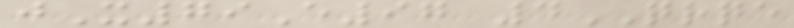jX79E97 4QRQE
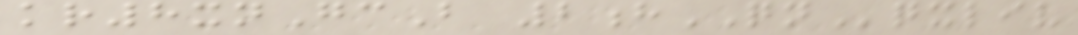kr8xnGcB 2hQNqxliv
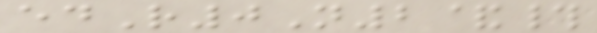edR0N2&#
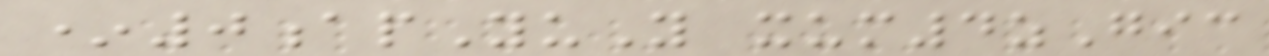*0apYuY xum4zGic
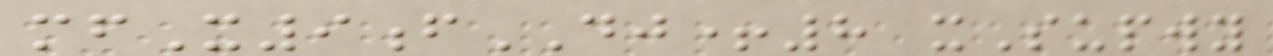mfX9fDJ+8 xSupwy
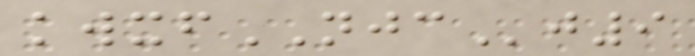kwxfNJCj9
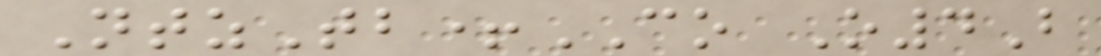NtzTb+CO O4B
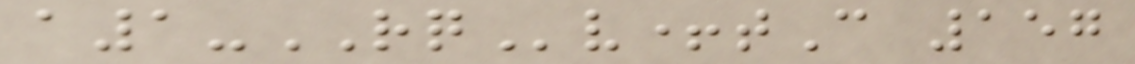a1-RQv+tC 157
